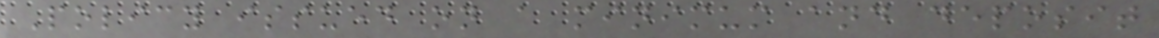Policy issued on a minimum and deposit
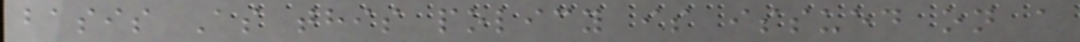basis As this policy is issued on a
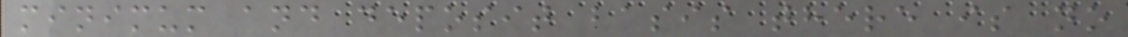minimum and deposit basis there is no
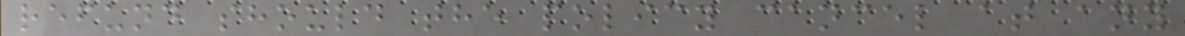refund should the policy cancel at any
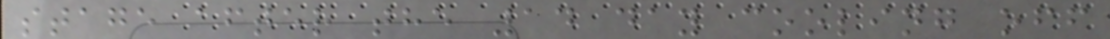stage after the 14 day cooling off
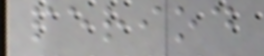period
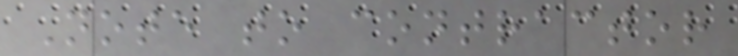Note to contractor
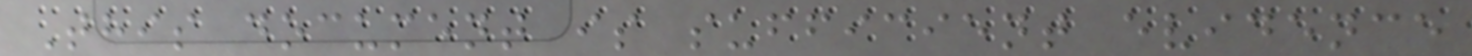This document is sufficient evidence
